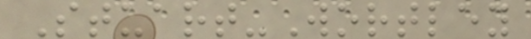Stuart-Wortley
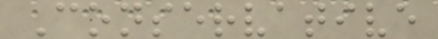Conservative
